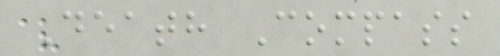Death Compass
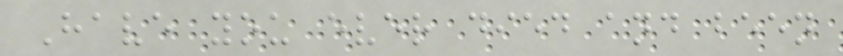Have you ever died and been
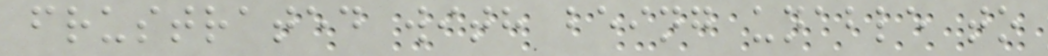frustrated with being unable to
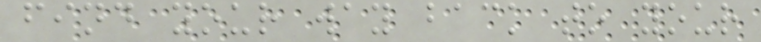find your way back to your
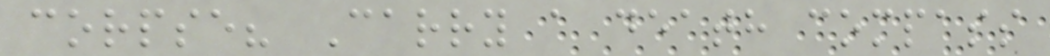corpse? Carry a death compass
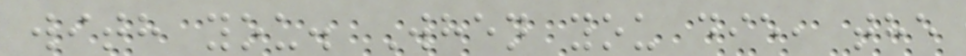with you. When you die, the
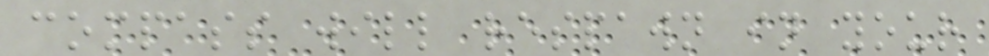compass will respawn in your
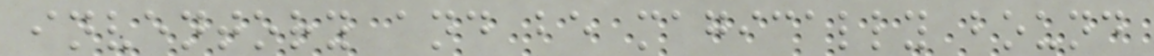inventory and be magically bound
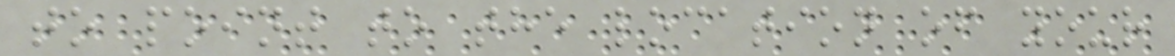to point to the location of your
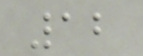12
